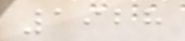1928
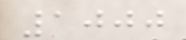1000
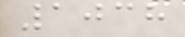1038
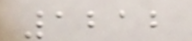1212
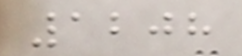1208
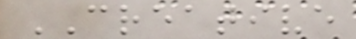CREATIVE
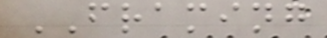FRAMING
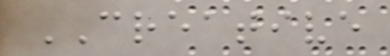CREATIVE
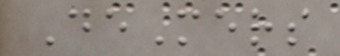DeMers
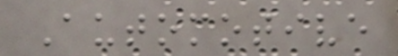Automotive
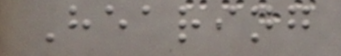Hearing
